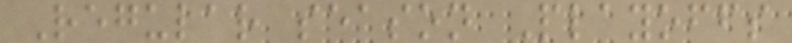Regular season Playoffs
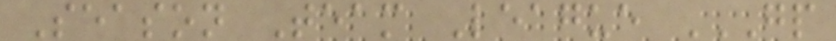Season Team League GP
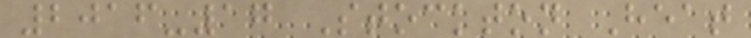2016-17 Stockton Heat
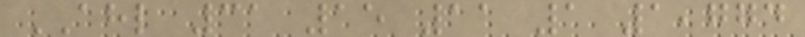AHL 31 15 11 1 1,774
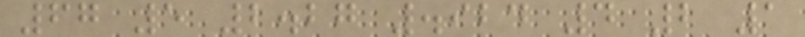67 5 2.27 .924 4 2 1
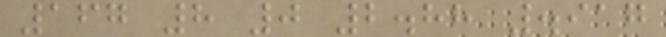167 8 0 2.88 .917
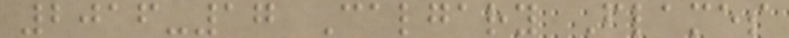2016-17 Calgary Flames
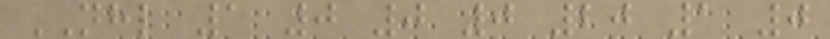NHL 1 0 0 0 20 1 0
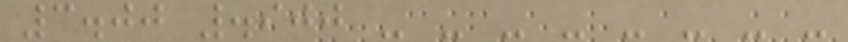3.00 .900 - - - - - - - -
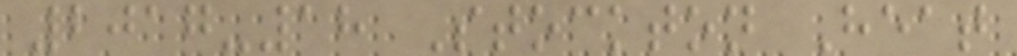2017-18 Stockton Heat
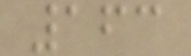163
